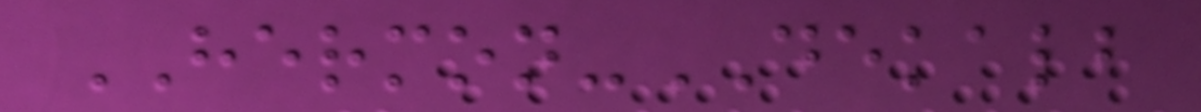HERMON-DEKALB
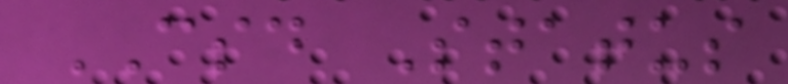CSD Status
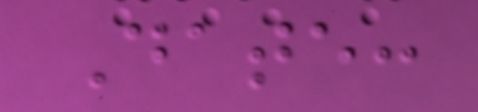Date:
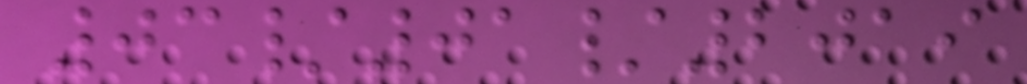03/01/2019
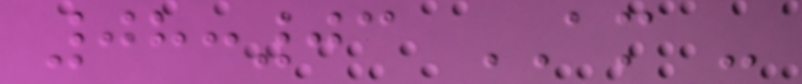08:03 AM -
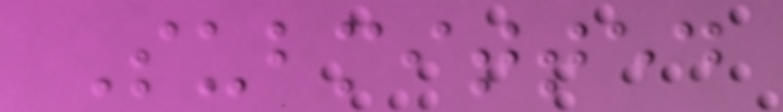Submitted
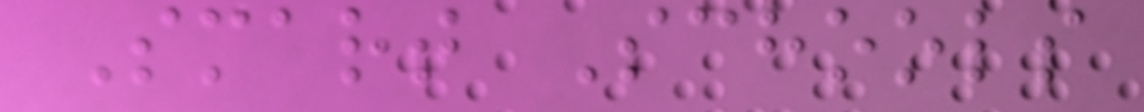Smart Schools
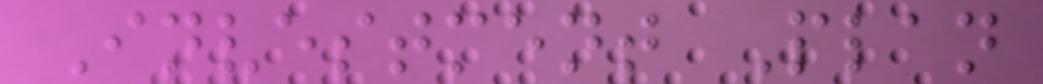Investment Plan
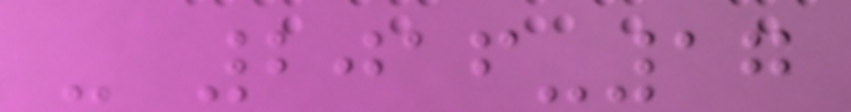- 2016-17
